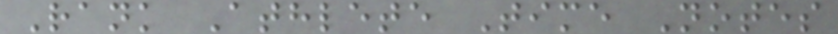Rank Athlete Time Notes
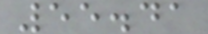55.41
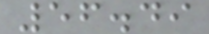56.49
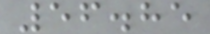56.85
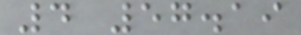4 57.19
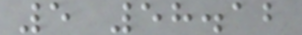5 58.12
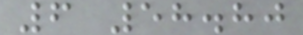6 58.80
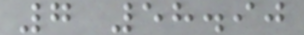7 58.90
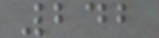242
